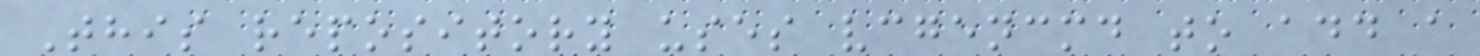This repository uses vcgencmd to add a
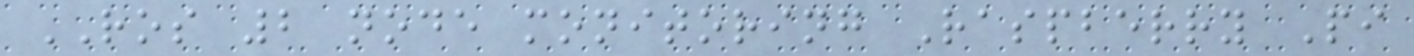ROS 2 node monitoring Raspberry Pi
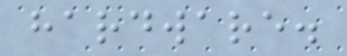hardware.
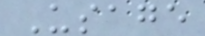Usage
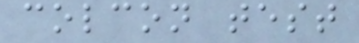colcon test
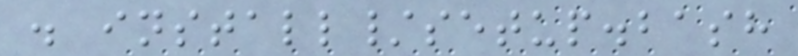. install/setup.bash
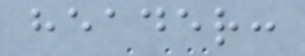header:
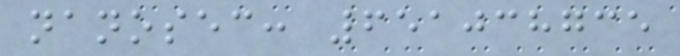nanosec: 651038735
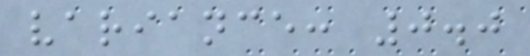variance: 0.0
